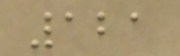121
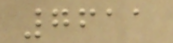7611
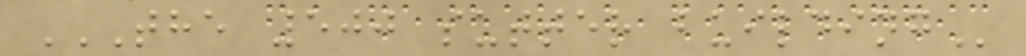THE 500 SUTTER BUILDING
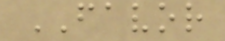FAVOR
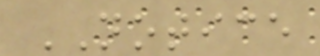NOTICE
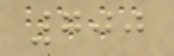700
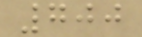700
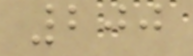200
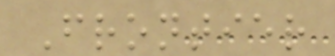Frontier
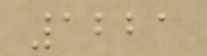1221
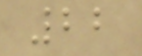22
